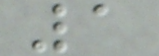1
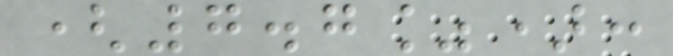(7.7%):
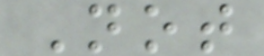Not
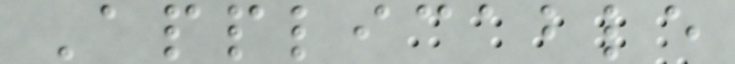Applicable
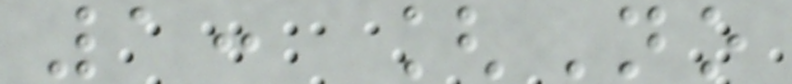1: [No
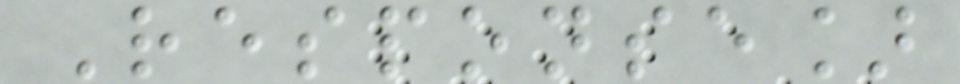Response]
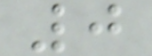0
